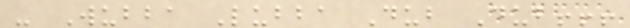- Wubba Lubba Dub Dub!!!
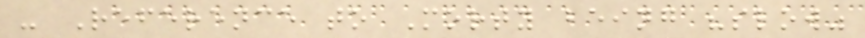- Reference to Morty being "slow"
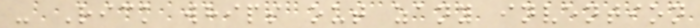- Rick whips out zany invention
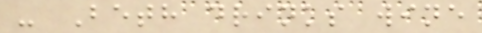- Beth drinks wine
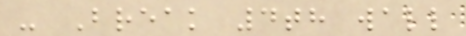- Break 4th wall
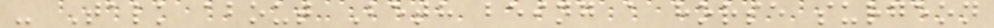- Talk about Beth being a horse surgeon
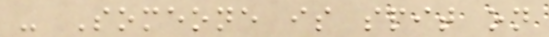- Someone is spit on
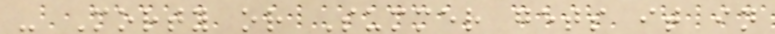- Morty or Summer gets it in
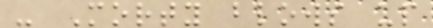- Morty blows up
